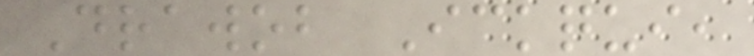Drawob Ickqui,
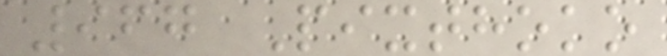967 Pixthoko
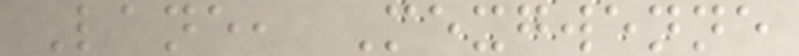Lane, Mexgwenne
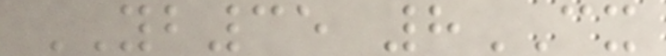YB35 8CX
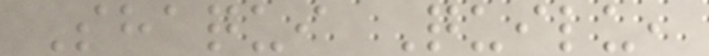Shaqui Quilu,
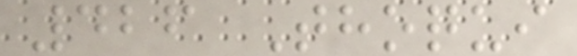426 Thoqui
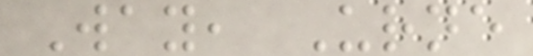Way, Urne
